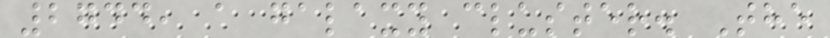2744, a galaxy cluster. The
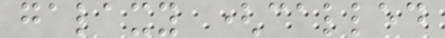galaxy (called
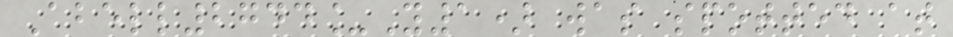Abell2744_Y1) was spotted at
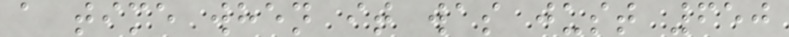a time when it was just 650
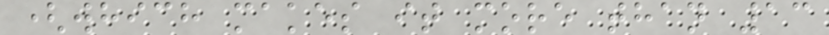(which makes it more than 13
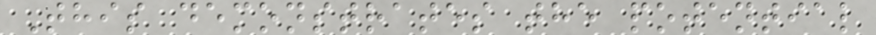This demonstrates the potential
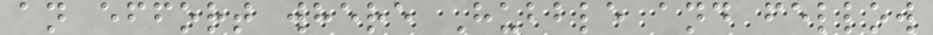an effort where Hubble and fellow
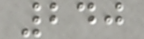240
